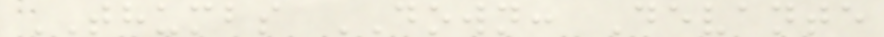THUMBS DOWN: Devante
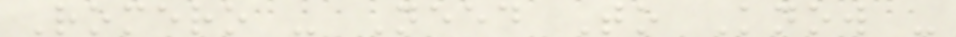Romero - Need To Know -
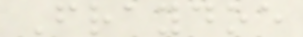Fraydoe
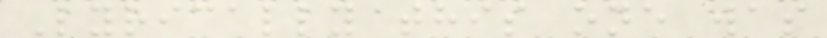Lyrically this one was
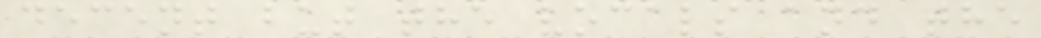decent but the vocals and the
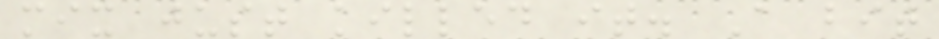mix just killed it. A bit
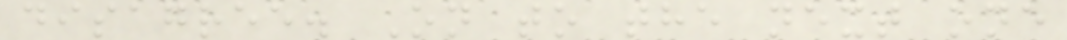disagree. On to the next one
